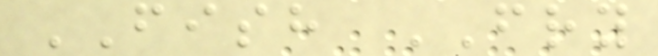FISH FRY
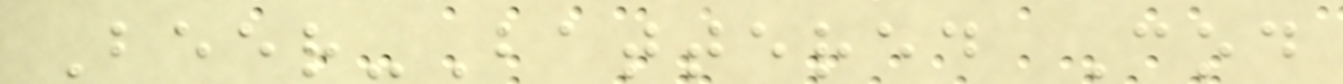Beer-Battered Cod
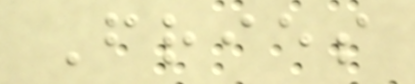Fries
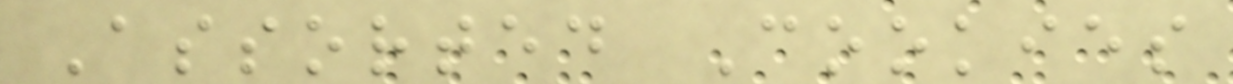Assorted Cookies
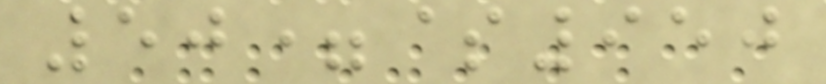50=$950
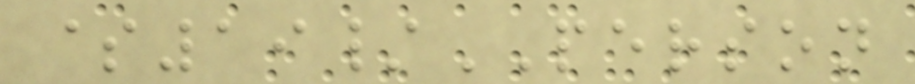$19/PERSON
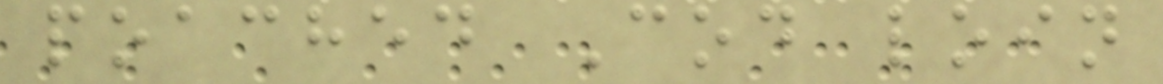poached Cod loin
